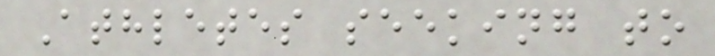Athletes seeking to
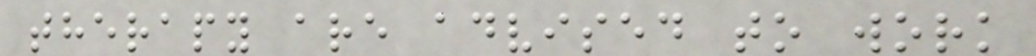therapy are advised to work
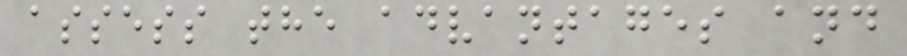assess the advantages and
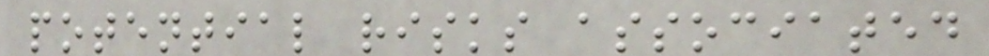potential risks associated
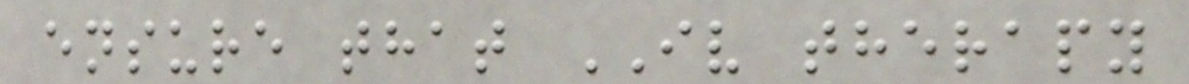ensure that IV therapy
